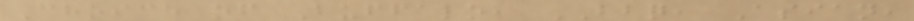Choice of Buffalo, BBQ, Asian,
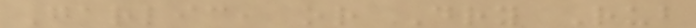Garlic, or Dry Rub
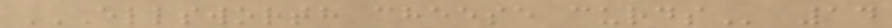ELLSWORTH CHEESE CURDS 14
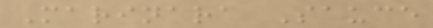Marinara Sauce
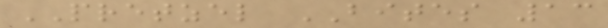PRETZEL BITES 13
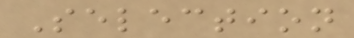Selection
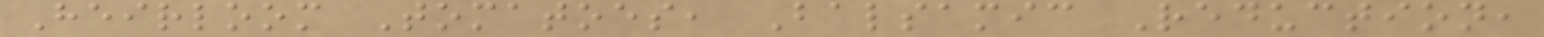Heirloom Tomatoes, Balsamic Reduction,
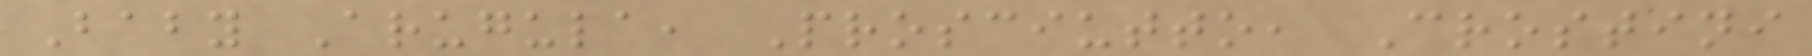Baby Arugula, Prosciutto, Crostini
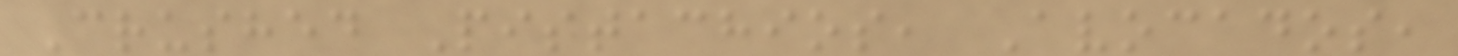Crushed Pistachios, Avocados,
